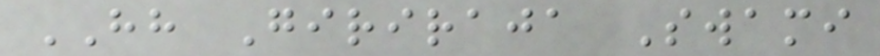HH Giriraja Swami
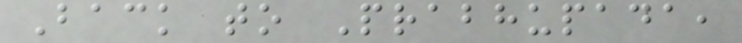Back to Prabhupada,
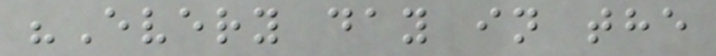"Every day in the
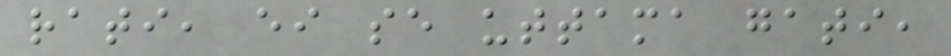rati, ei se uttama gati,
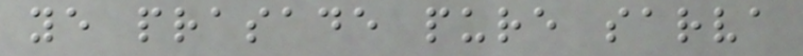ye prasade pure sarva
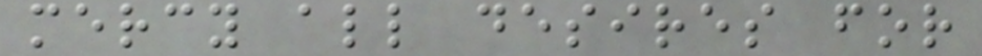mercy all desires for
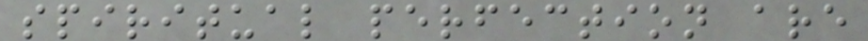spiritual perfection are
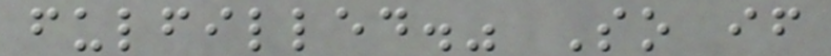fulfilled." So if
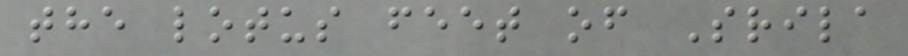the lotus feet of Srila
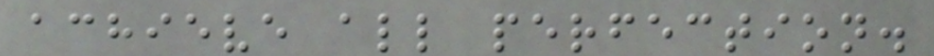achieve all perfection.
